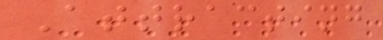Attracting
